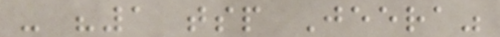- "1 tsp Jeera"
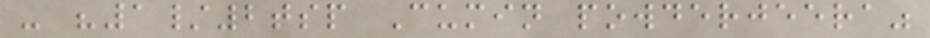- "1/2tsp Cumin powderjeera"
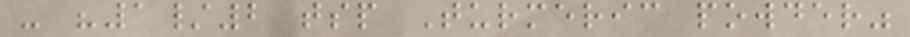- "1/2 tsp Turmeric powder"
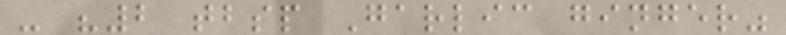- "2 tbsp Garlic ginger"
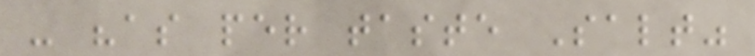- "as per taste Salt"
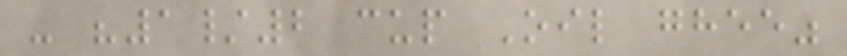- "1/2 cup Oil ghee"
